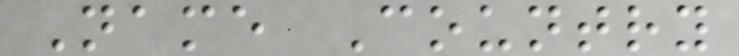Name Country
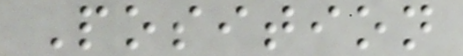Position
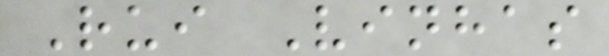Rui Vinhas
